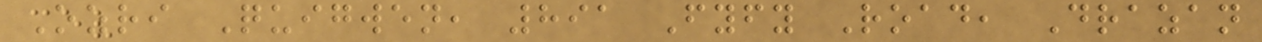Ozri Quigwen, 891 Fyfy Road, Drazan
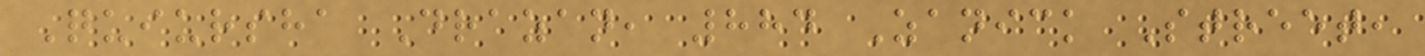Quiursha Drazan, 884 Zanick Street,
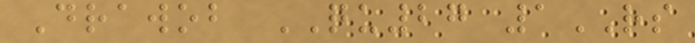Drawob QU27 1RS
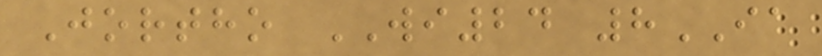Jortho WI24 8IA
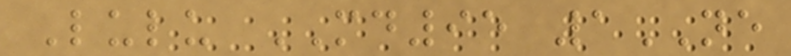Lulu MD95 1NE
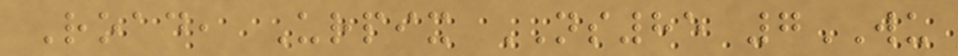Road, Urpix NS85 7WU
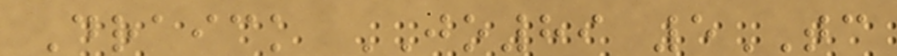Draick JO89 5TC
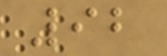92
